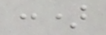:)
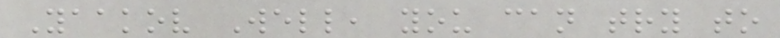Yaakov Well, you can try to
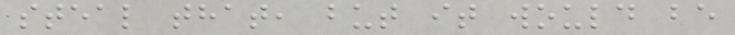steal that, but it would be
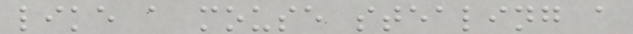like a mouse stealing a
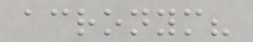acronym?
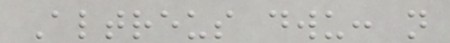Altreus dwu: n
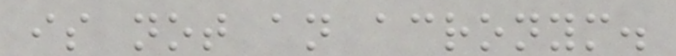is not an acronym.
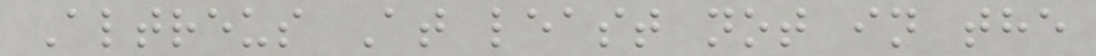Altreus At least not in the
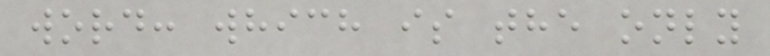word: which is the only
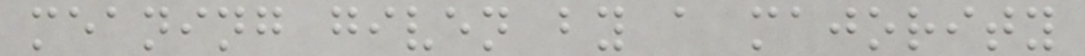meaning given by a majority
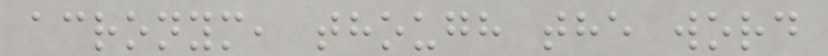acronym, though the word
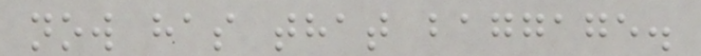now has that baggage.
